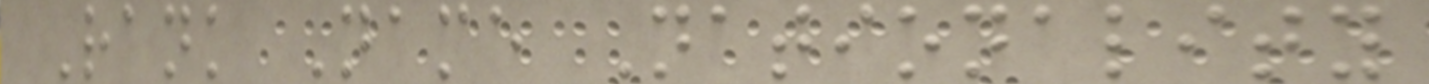Rank Name Nationality
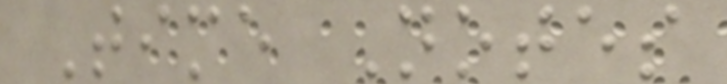Time Notes
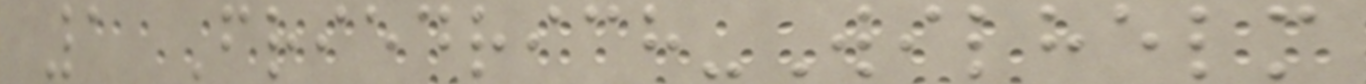1 Friedrich-Wilhelm
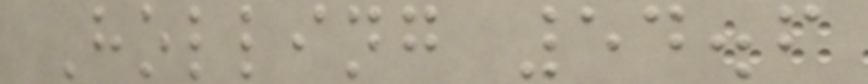Holling 54.6
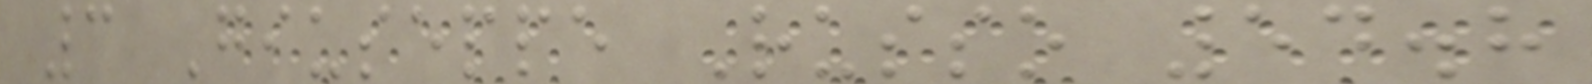3 Giuseppe Russo 54.8
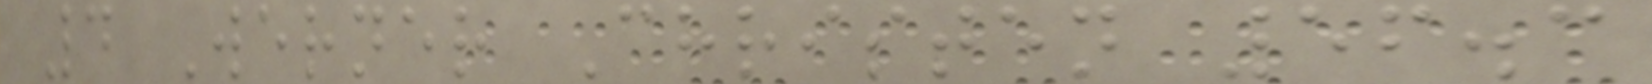4 Werner Christen 56.3
